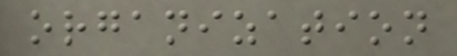organization
